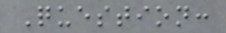Question:
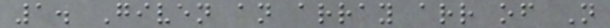1. Given an array arr of N
